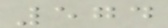574
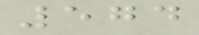574
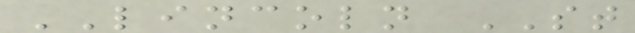LINCOLN ST
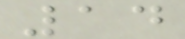14
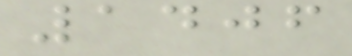1406
